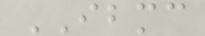IBMC
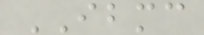IBMC
